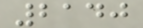2140
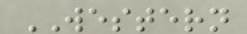WESTERN
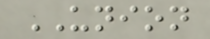UNION
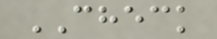CHECK
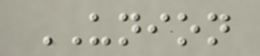UNION
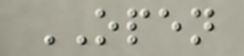OPEN
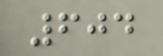604
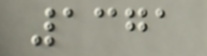1371
